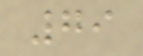79
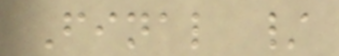Final /
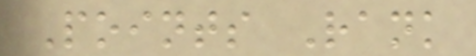Points Rank
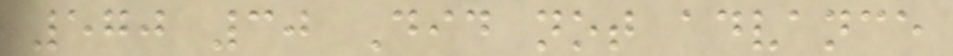570 30 Did not advance
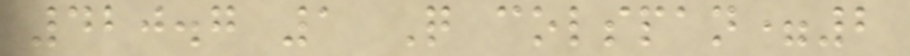420.7 1 Q colspan=2
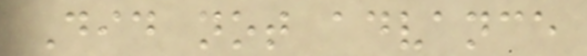Did not advance
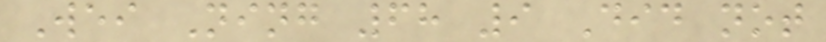Wei Ning 68 9 Did not
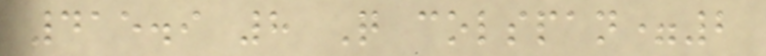415.9 8 Q colspan=2
